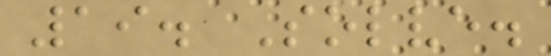19. Solve.
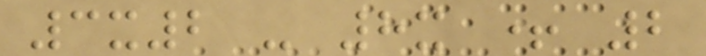3x2 - 8x + 2
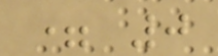= 0
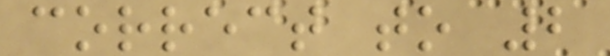correct to 2
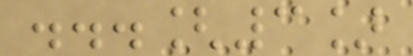...[3]
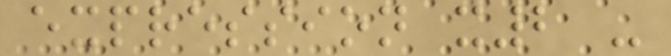expression x2 -
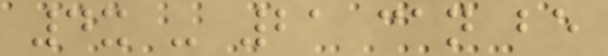4x - 21 can be
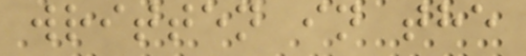written in the
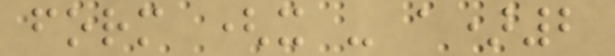form (x - a)2
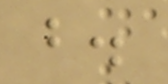b.
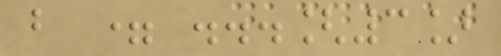b = ...[3]
